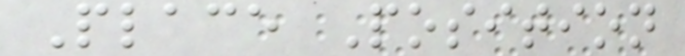Place Position
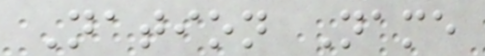Nation Name
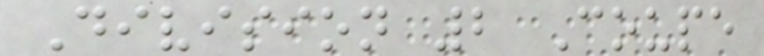Division 2 Coupe
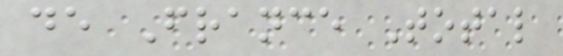de France Total
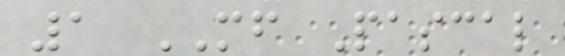1 MF Pascal
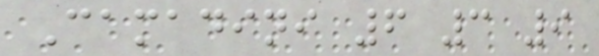Camadini 6 3 9
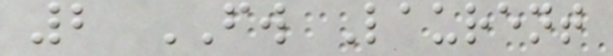2 FW Laurent
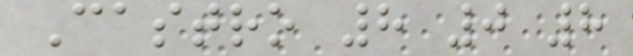Castro 8 0 8
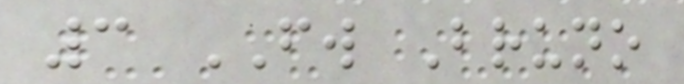3 FW Bruno
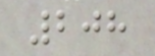208
